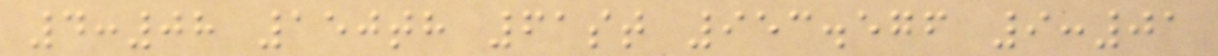4:08 150th 61st 953.576 9:01
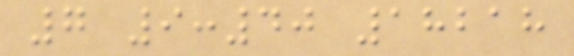7 9:40 18218
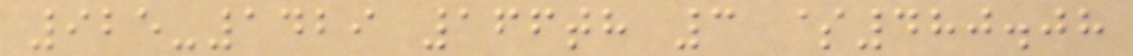925-1429 166th 3 $480.08
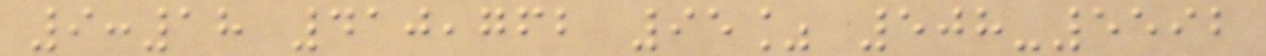9:18 410,762 95% 508-5592
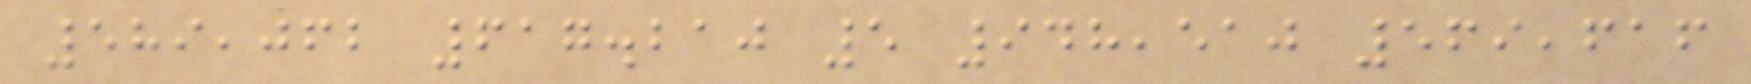589,062 617.210 5 948,510 569,616
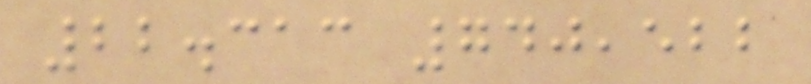22.313 740,522
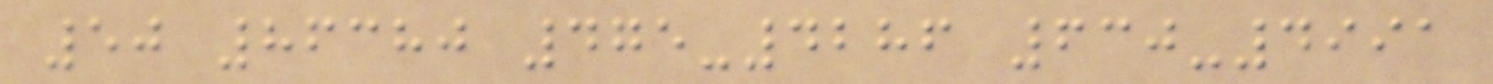50 86380 475-4286 630-4991
